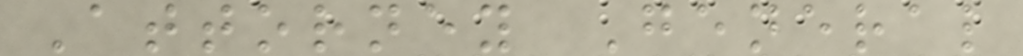Attorney General
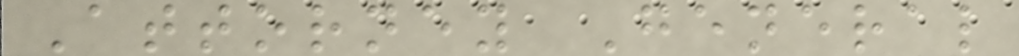Attorney General
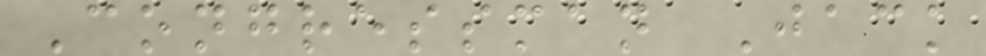Congressman Jack
